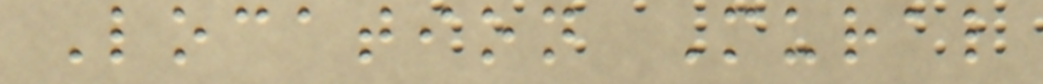Location Mural
